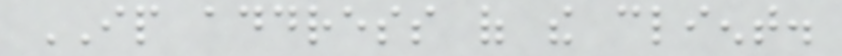IP address of the client.
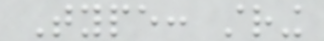Type: string
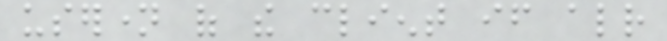username of the client if already
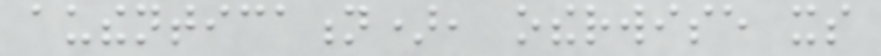authentication), otherwise its
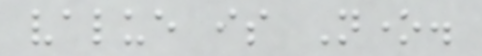value is None.
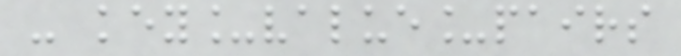- key_value_pairs
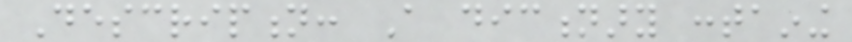Description: A dictionary containing
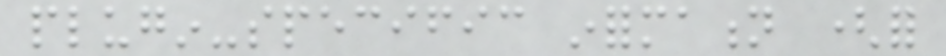plugin-specific information (for
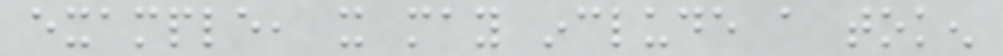example, it may include a token
